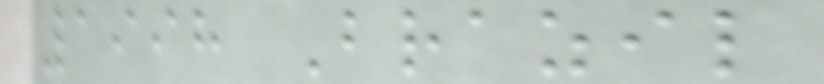1998 Brazil
